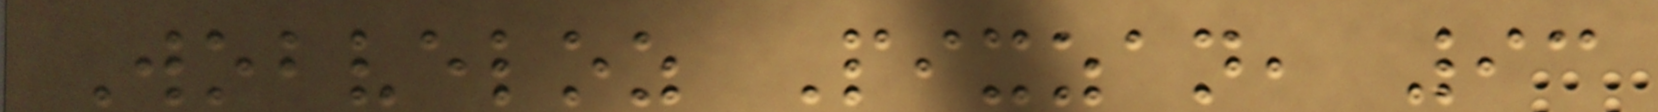Wobveloz Pixzan, 93
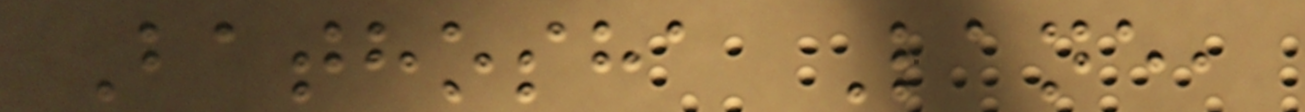Bathosha Lane,
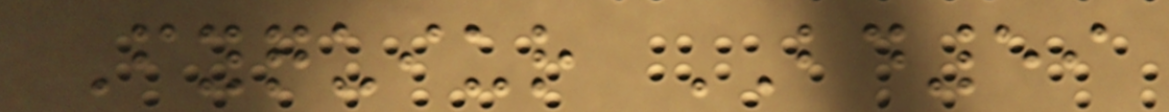Fyquiur BD59
